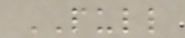PULL
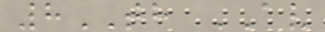8TH AV
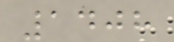1408
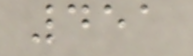451
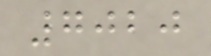7020
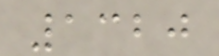1320
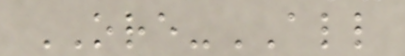ORE-ALL
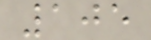105
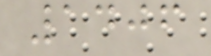1406
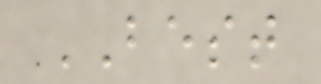BEST
